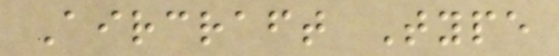Aircraft Type
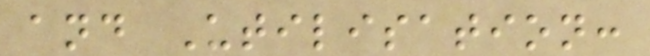and Utilisation:
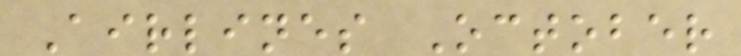Airlines October
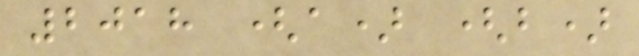2018 (a) (b)
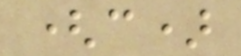(c)
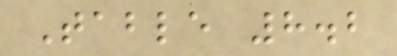Table 8.2
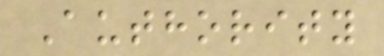Authority
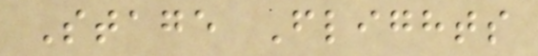Stage Flights
